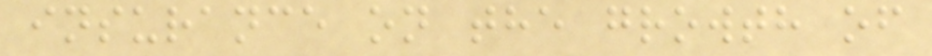insurance on the growth of
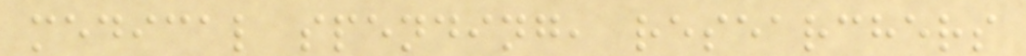medical spending, researchers
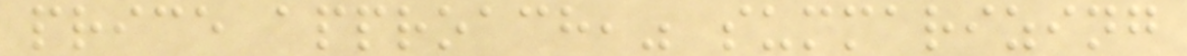price approach," summarizing
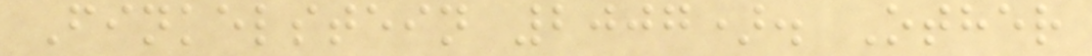Finkelstein 2007). Other
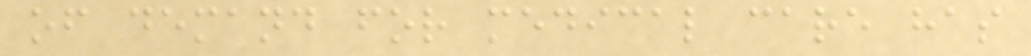of demand for medical care has
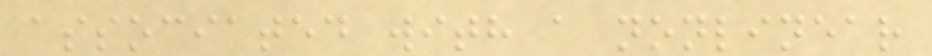associated with a nonlinear
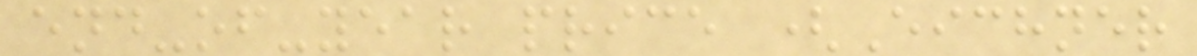end-of-year price (Eichner
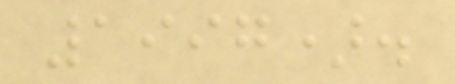1997).
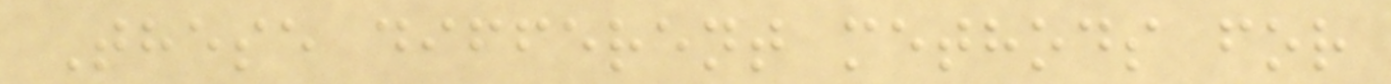These different methods for
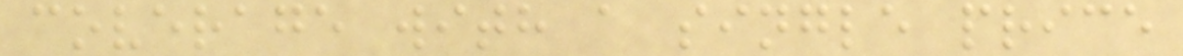coverage with a single price
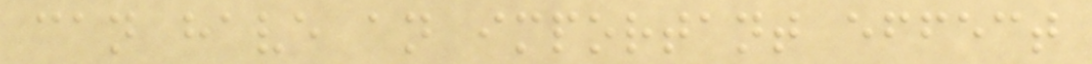can have an important effect
